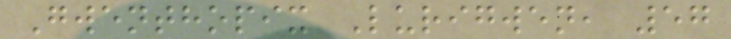Gwenthopix Lurigwen, 57
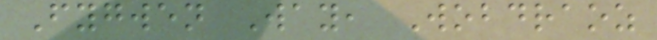Fygwen Way, Wobdraoz
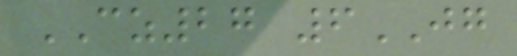CZ27 6JG
